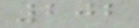202
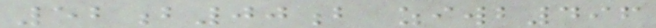52b00b ziwb496
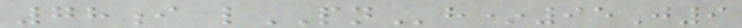78i lPNh*95J9
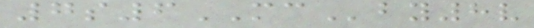7s6MCby8v
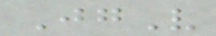JgV
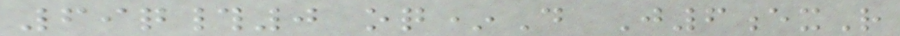69q#0 oq*D J6exR
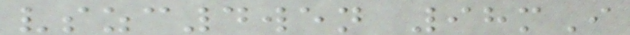vszc4wen 98mI
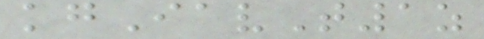kgIavT1z
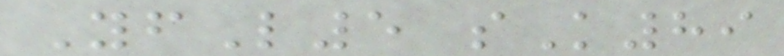YfL5 sK89
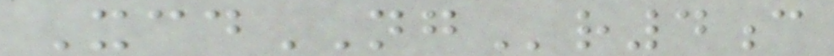XcdNGr4c
